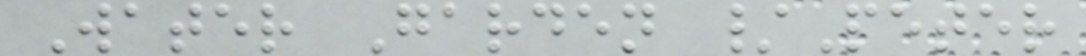Water Garden /Peter
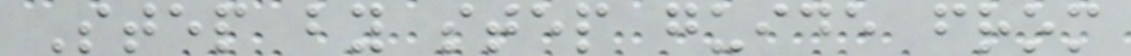Step by step guide from
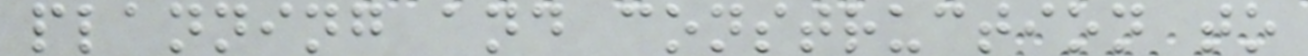planning and construction to
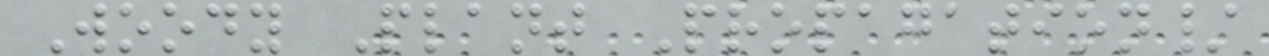Woody Plant Propagation/
